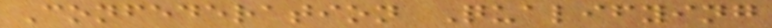Confederation Qualifying
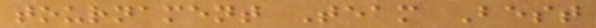tournament Team Best
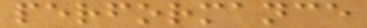performance
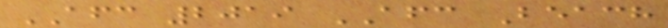AFC 2019 AFC Beach
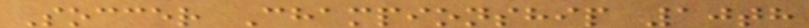Soccer Championship 10th
